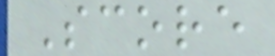Score
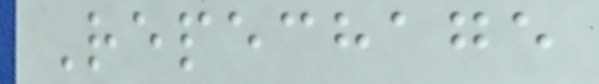Repechage
